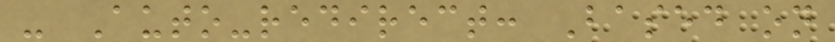- Auto-redirect: Based on
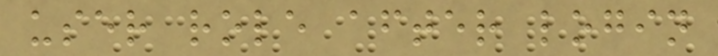user role after login
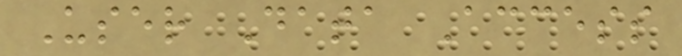User Data Access
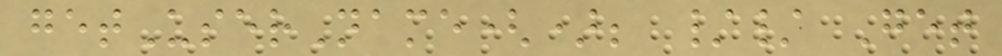getUserName(); // Get
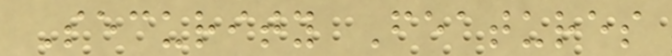Security Features
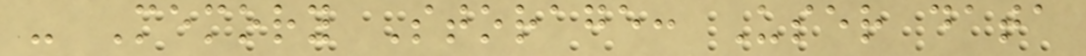- Memory Storage: User data
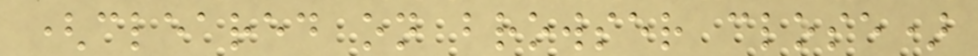(cleared on browser close)
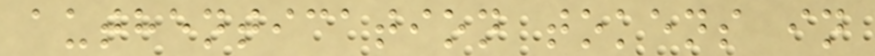authentication tokens in
